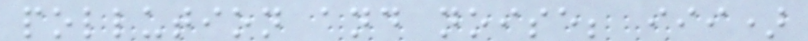pollution and noise; iii)
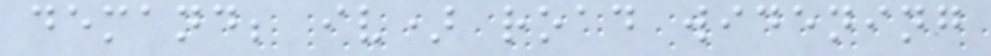demand; iv) road widening
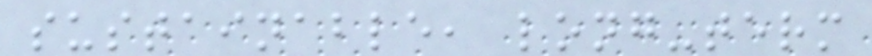sustainable, long-term
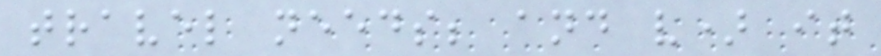travel needs; and v) it
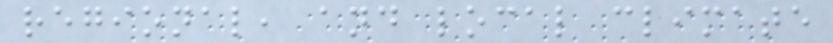regional, and local climate
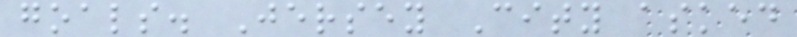goals. Jersey City asked
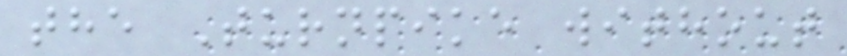the Turnpike without
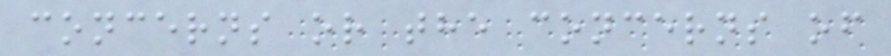concerns or the concerns of
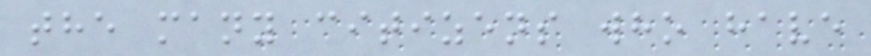the many citizens who have
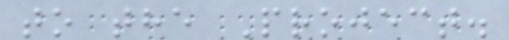to the Project.
